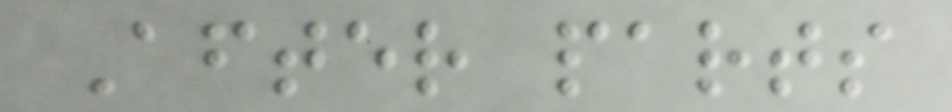After parts
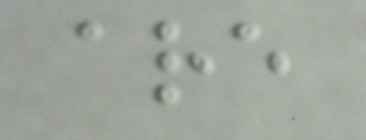are
